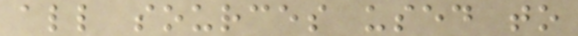all sources used to
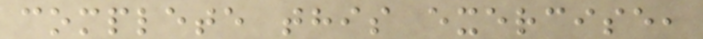complete this exercise,
